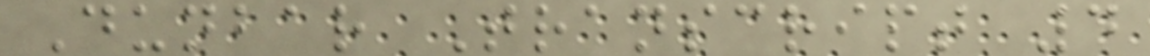Dunbar Transcript 4
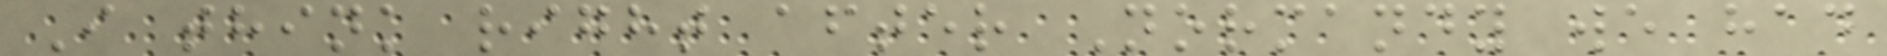I think right after Normandy we had
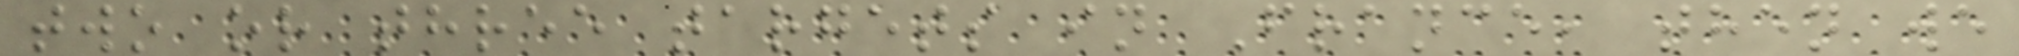two or three targets in France, then we
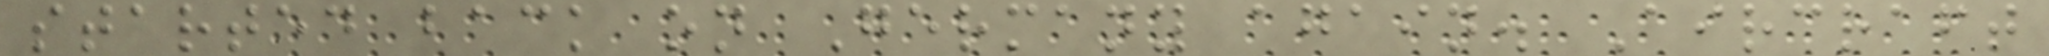started back on Germany again. Aircraft
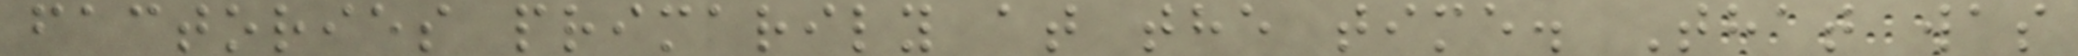factories primarily at the time. That was
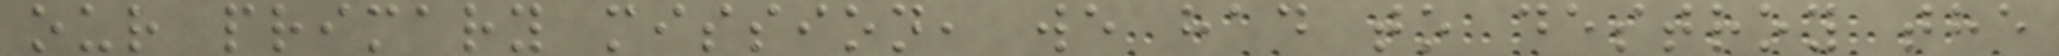our primary mission, we had to destroy the
